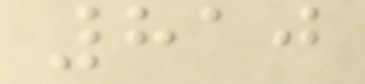810
